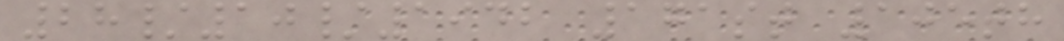28/10/1942 171st 105th
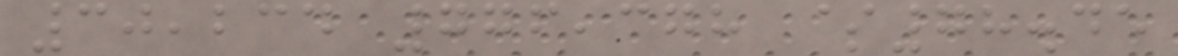30,234 776,378 $78.45
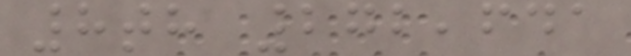8th 272,641
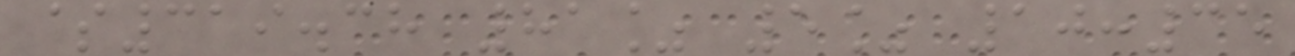$319.38 81% 5% 10:35
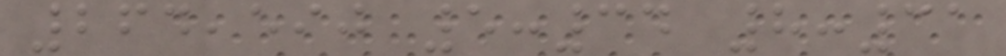264,590 5:34 8:31
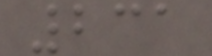231
